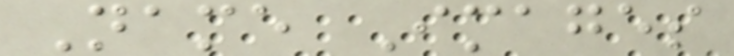Name Images
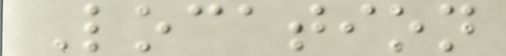Location
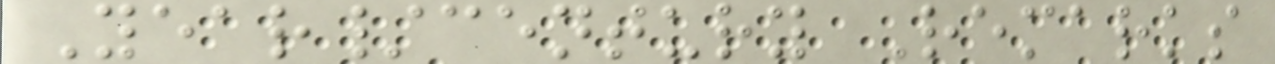Year/century Remarks
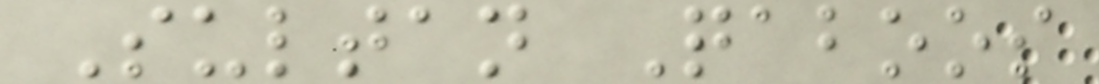Sultan Qaboos
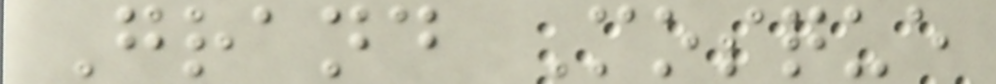Grand Mosque
